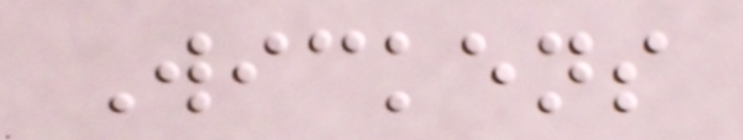Wickens
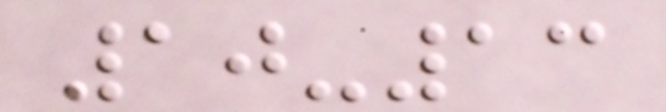10-13
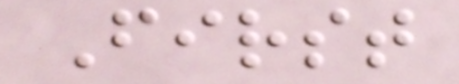First
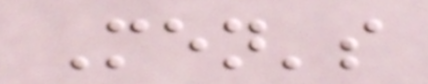Men's
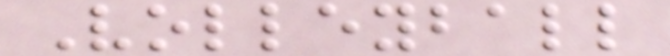Volleyball
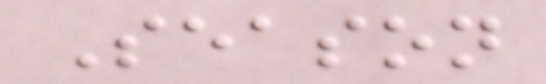Season
